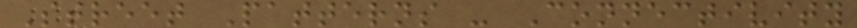Street Patterns - Connectivity
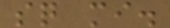sq mi.
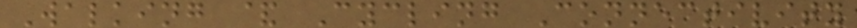Walking & Cycling Connectivity
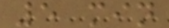5 min
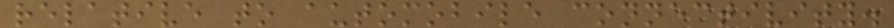relative to automobile connectivity.
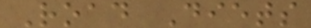Road Diets
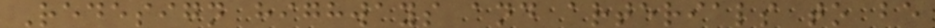Redesign highways and arterials to be
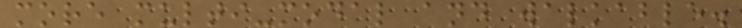more multi-modal and walkable.
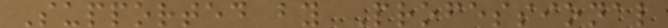Supported by Professional
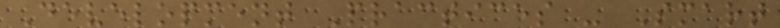Development Practices - Smart
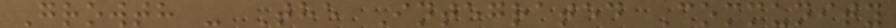Growth - The Integrated Community
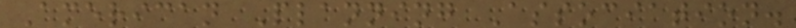American Planning Association.
